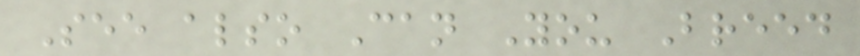See also Can You Breed
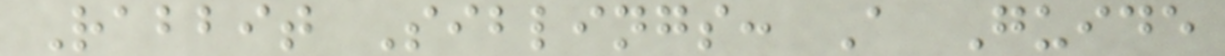Rabbit Siblings: A Guide
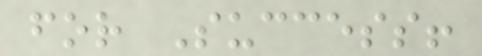for Success!
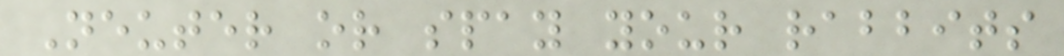Neuter or spay your rabbits
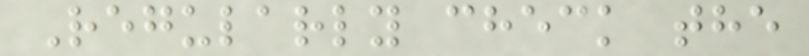Regularly check the
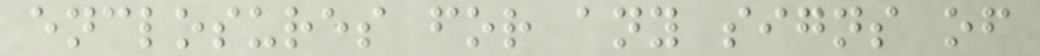enclosures for any signs of
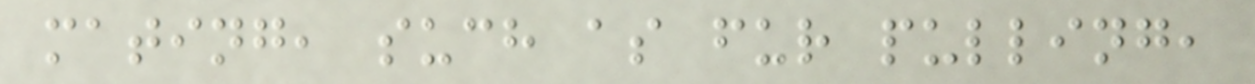mating, such as fur pulling,
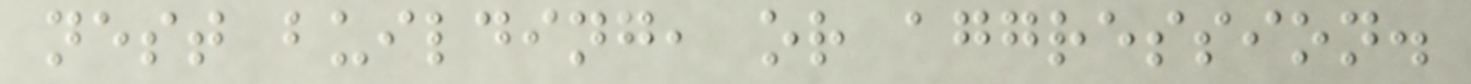nest building, or aggression.
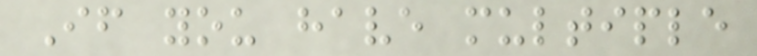If you have multiple
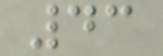43
